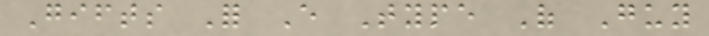Gifts For Every Type Of Guy
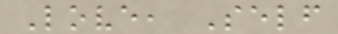Love, Self
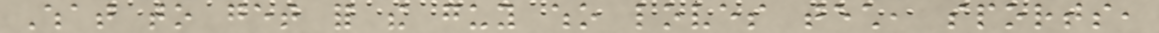What to get for the guy who loves tech, sports,
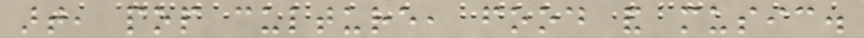art, pop culture, food and music.
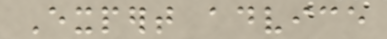Expert advice
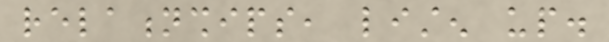relationships, listen up.
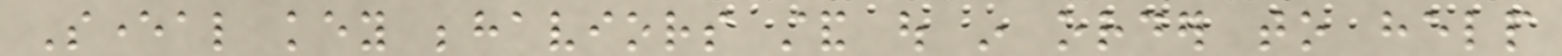Several key behaviors stand out in order to help
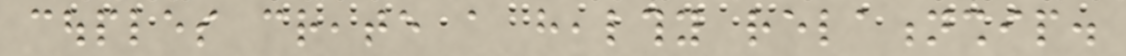couples create a healthy relationship.
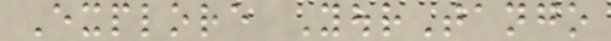Explore YourTango
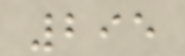295
